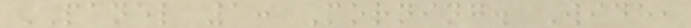PANEL 1: Morning. Wide,
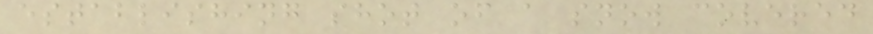establishing shot of a snow covered
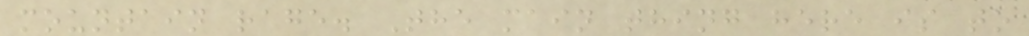mountain rage. The main thing here is to
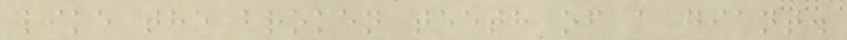like the broken teeth of a giant.
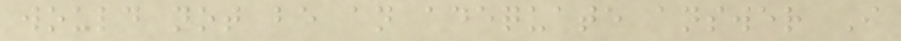would not be an adequate answer I
